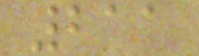211
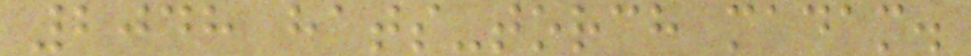2048 hats-torch madam.
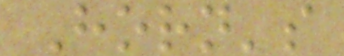Horn's
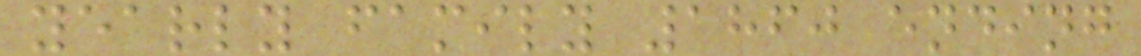yearly family 1860 ending
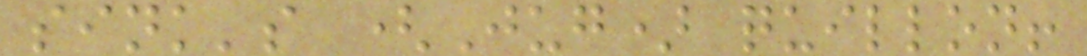sink's (Jug) quillon!
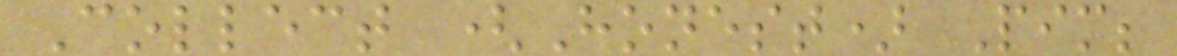Collect (Honest) Pim;
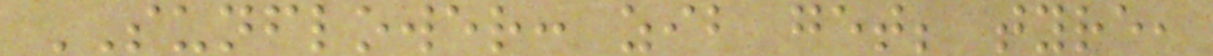SUNFLOWER: zib get; tyre,
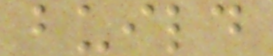build
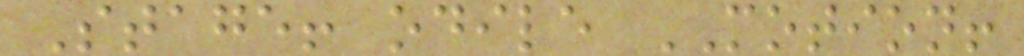Stage! odile MOTION!
